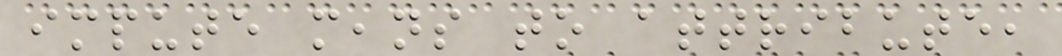impute means to attribute,
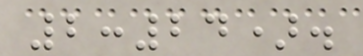2:24).
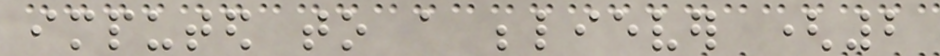imputed to a believer (2
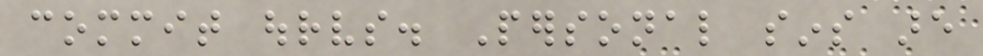commit ourselves. Personal sins are
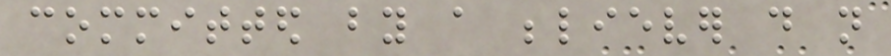committed by a believer do not
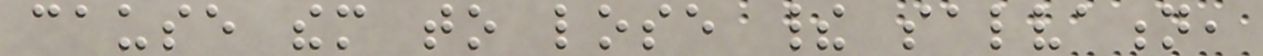cause them to lose their salvation,
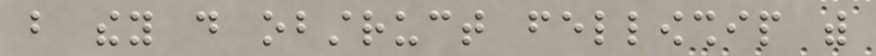but they do obstruct fellowship with
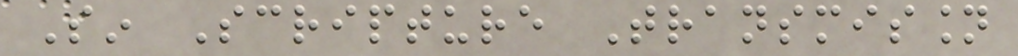Sin Scripture Transmission
